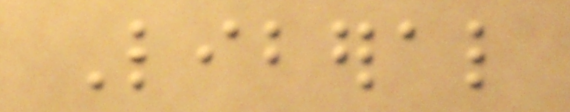Liberal
